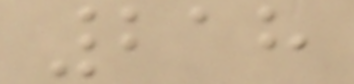218
